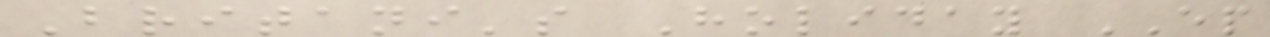Britani's Holiday EP
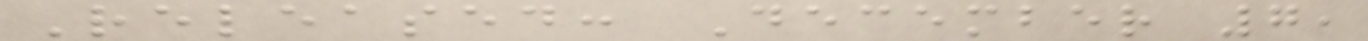Released: December 7,
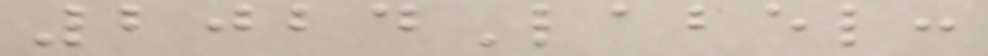2024Label:
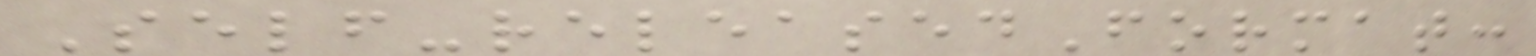Self-releasedFormat:
